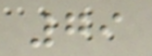79
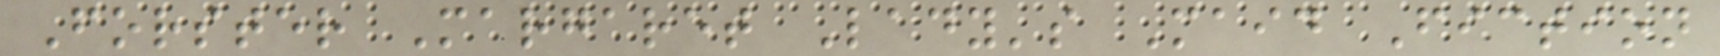Forster Margaret Lady's Maid Fiction
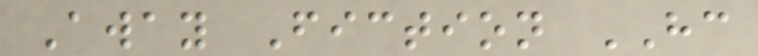Away Fiction HC
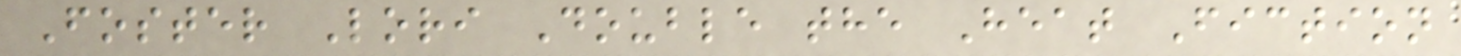Foster Lori Double the Heat Fiction
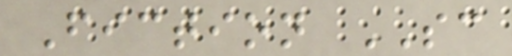Fiction SC
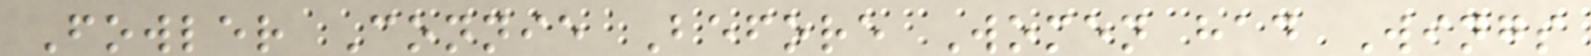Fowler Connie Before Women had Wings
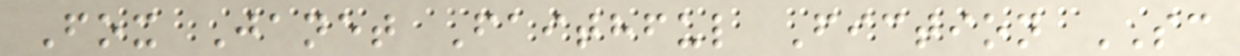Fox Janet Faithful Fiction SC
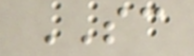SC
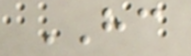HC
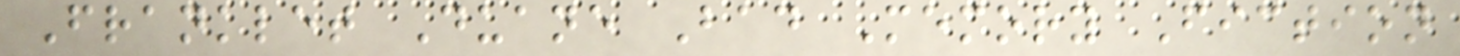Franklet Duane Bad Memory Fiction
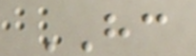HC
